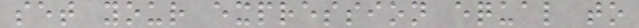set your expression equal to
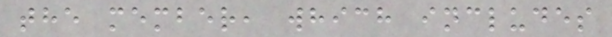the member, which includes
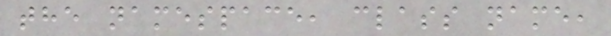the namespace, class name,
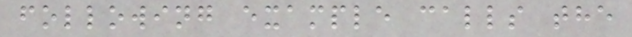following example calls the
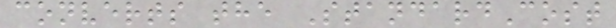converts the StandardCost
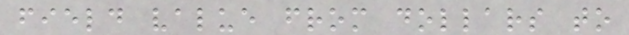field value from dollars to
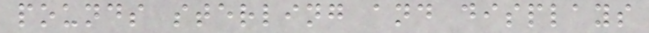pounds sterling and displays
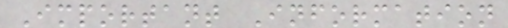Important Information
